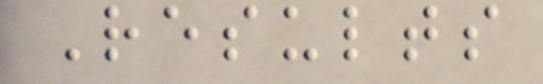Results
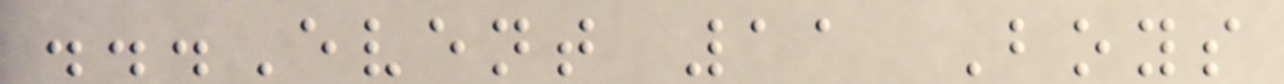...Event 11 Boys
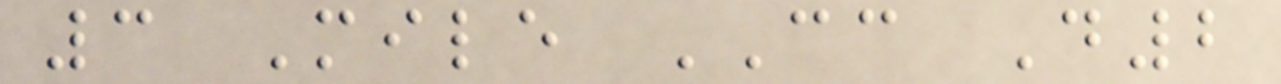3 Mile CC D2
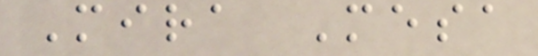Mira Mesa
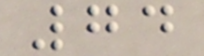74
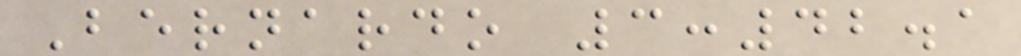Bernardo 3:42.1
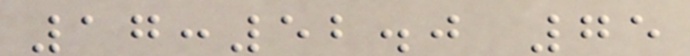17:52.0 75
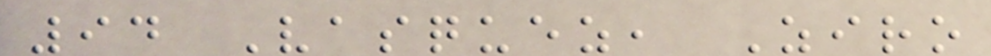94 Vasquez, Ziro
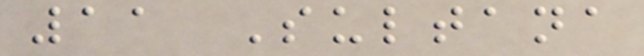11 Sultana
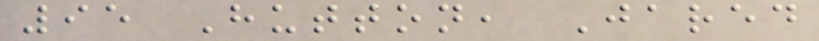95 Hutton, Jared
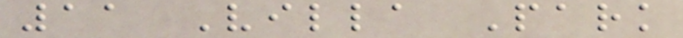11 Villa Park
